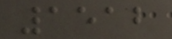1512
